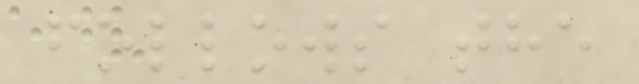follows the
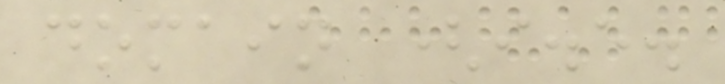domain (i.e.
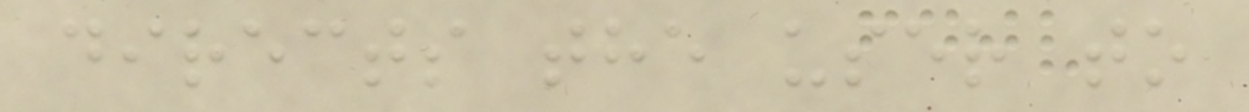directs the user to
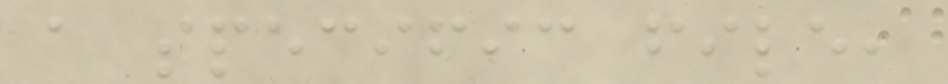a specific file,
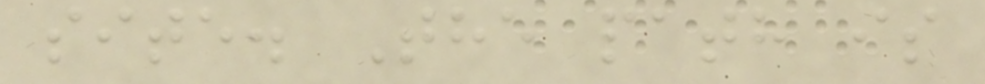site. The path is
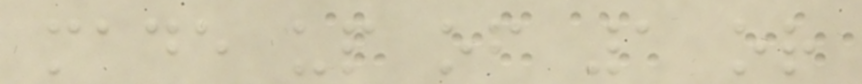made up of 1 or
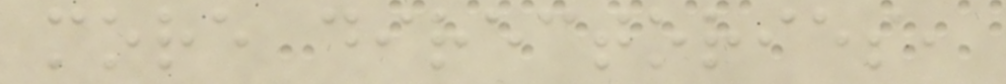more directories,
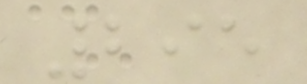295
